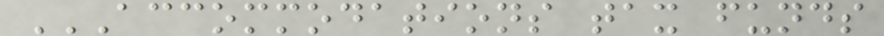ACCOMMODATIONS TAX FUNDS
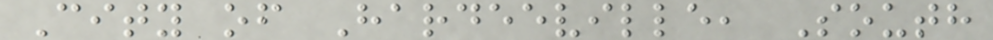City of Hardeeville, South
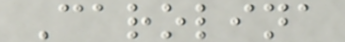Carolina
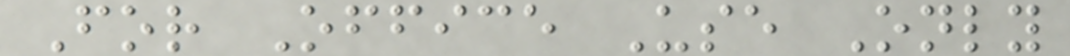For Office Use Only
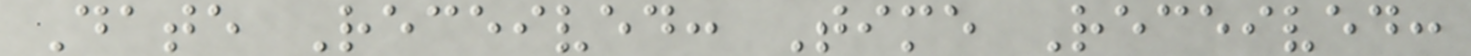Date Received: Time Received:
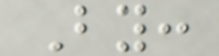By:
